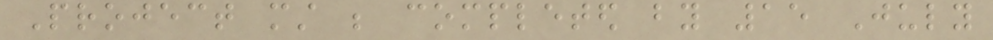Project must be completed by 15 July
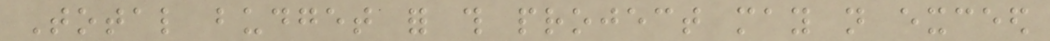Total budget for this project may not exceed
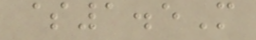$1.5M
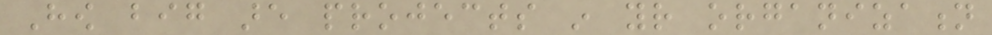How big are projects in your organization
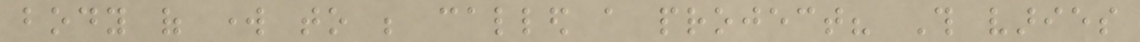body of work to be called a project? This varies
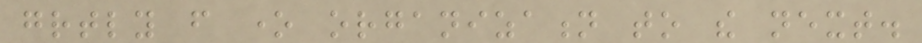greatly from one organization to the next.
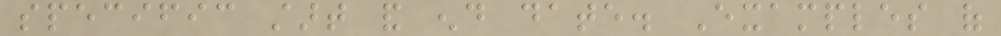specific start and end date. Examples of
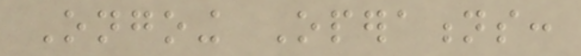Ongoing Operations:
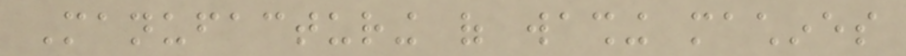Manufacturing of washing machines
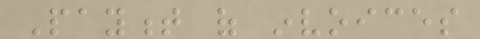Payment of invoices
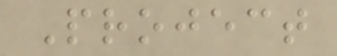Project
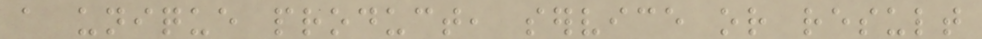a unique product, service or result
